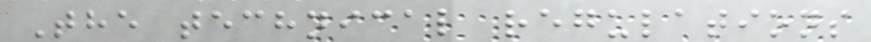The technical regulations
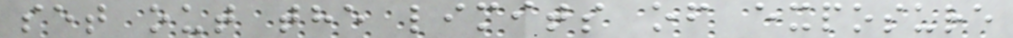set out the limits of exposure
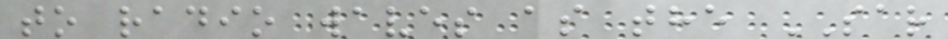to radio waves as the SAR
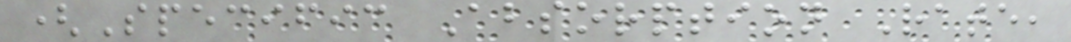(Specific Absorption Rate,
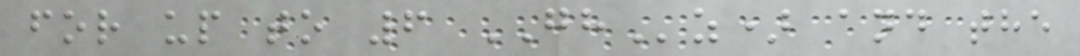for up to 6 GHz) and the
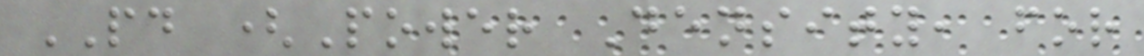PD (Power Density, for
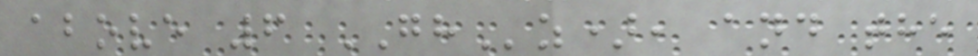above 6 GHz), and the
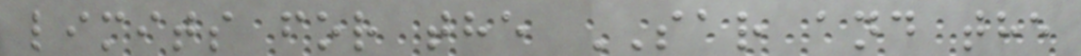limits for the SAR and the
